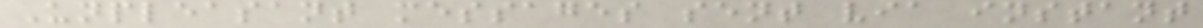Unpleasant messages sent via instant
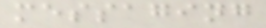messaging
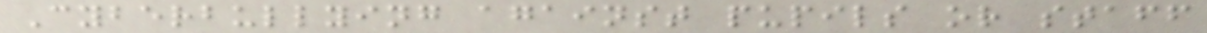Cyberbullying against pupils or staff
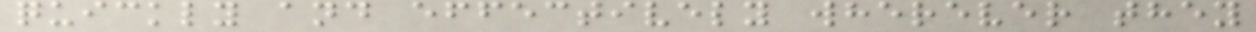quickly and effectively wherever they
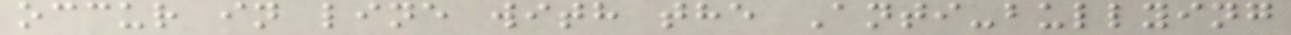occur in line with the Anti-bullying
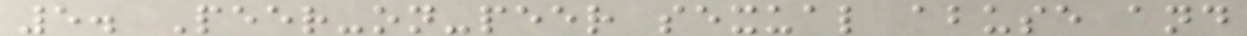5. Peer-on-peer sexual abuse and
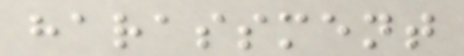harassment
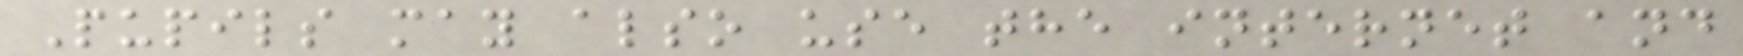Pupils may also use the internet and
